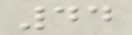44
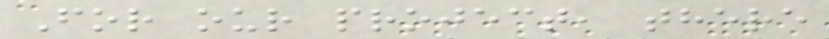For our project, there
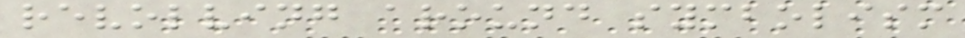revolving around symbolism
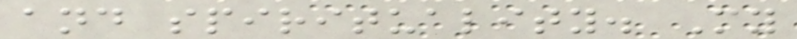and spirituality. My
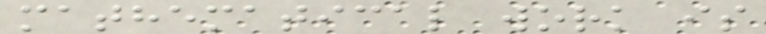mathematical work is
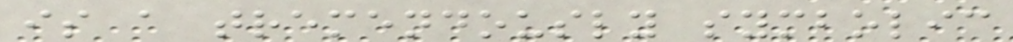is a tremendously symbolic
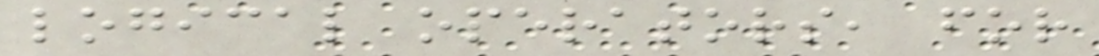logical operators, for
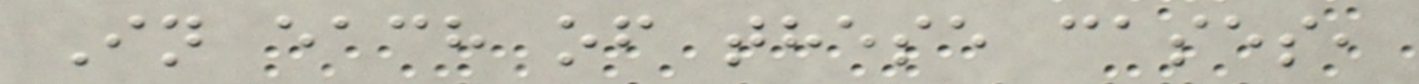In each of these cases,
